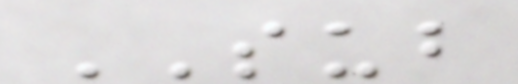SUB
